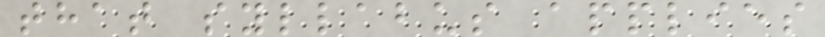that syllabus applies
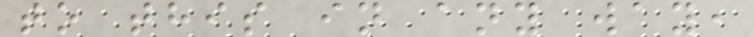to this in any way,
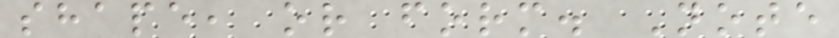shape, or form. Note
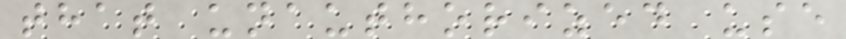that unauthorized use
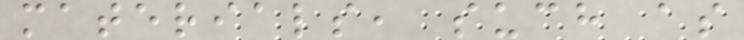materials, such as
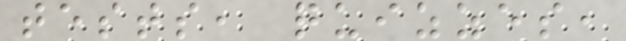tests, quizzes,
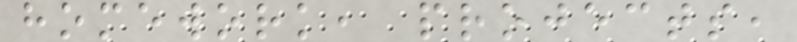homework, projects,
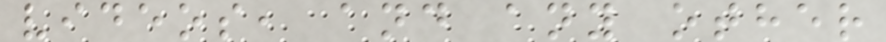videos, and any other
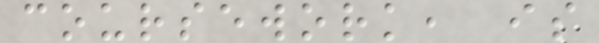coursework, is
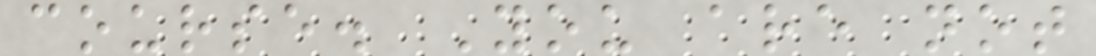course. You are not
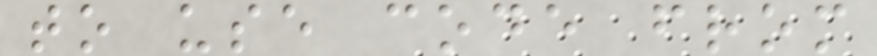to use code from
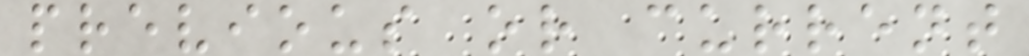previous or current
